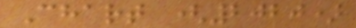Chart (2020)
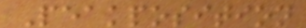Peakposition
